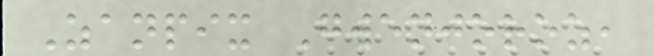Zanpix Gwenjoroz,
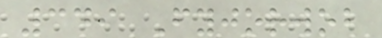349 Fyjorwob
